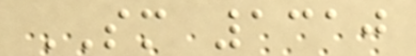SM 1310
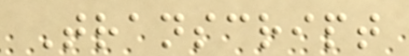Transcript
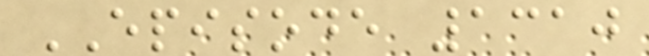EPISODE 1310
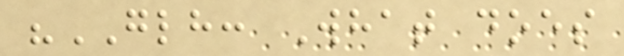"GLH: What does
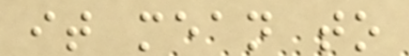it mean to
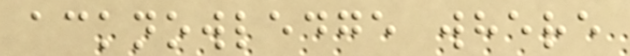acknowledge where
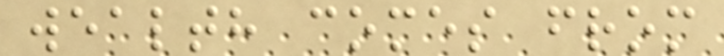wealth comes from
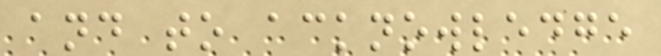and to acknowledge
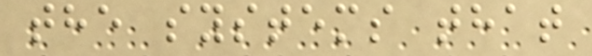the systems that
